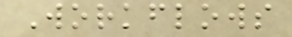Workflows
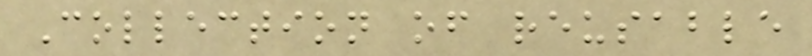Collection of reusable
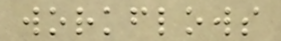workflows
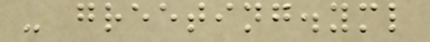- greeting.yml
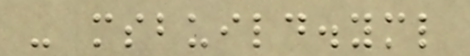- msbuild.yml
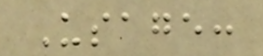Usage:
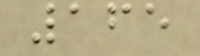165
